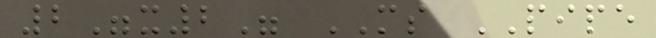2"x2" MS PIPE
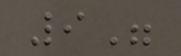9"
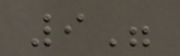9"
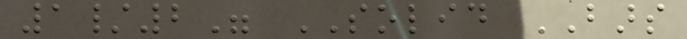1/2" SOLID BARS
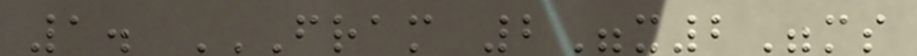1. FRAM 2"X2"MS
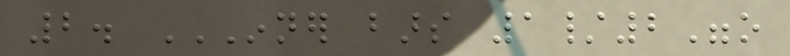2. INNER BARS 1/2"O
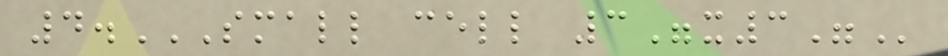4.SMALL CELL 3"X3"
